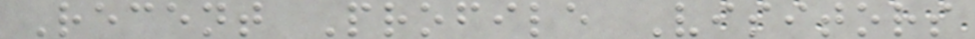Recent Profile Visitors
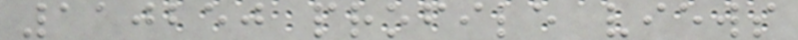110250 profile views
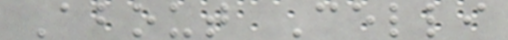About Celli
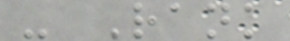- Rank
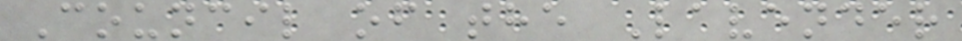Council of the Lavender
